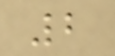2
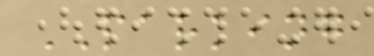PARKING
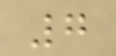7
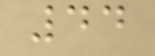44
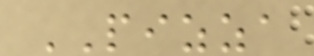PIZZA
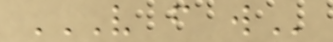V F W
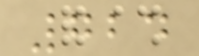724
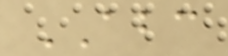ABC
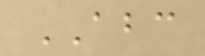ABC
